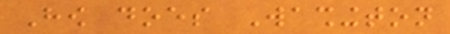How does Washington
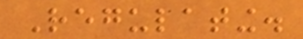Regulating.
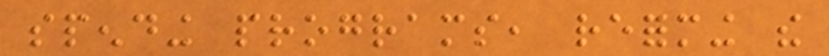spending programs, reforming the
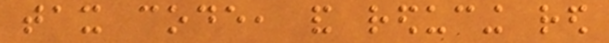tax code, and reducing red
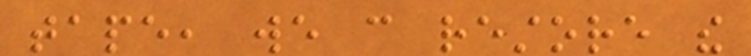tape, we can restore the
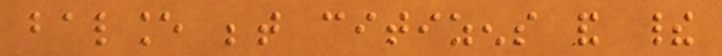balance between citizens and their
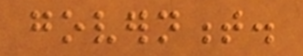government.
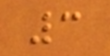3
